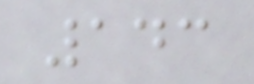143
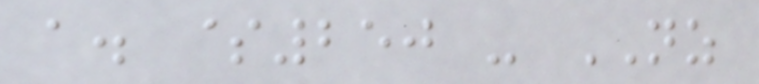a. $250 - NZ
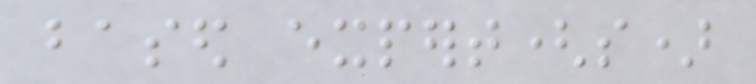based expert(s)
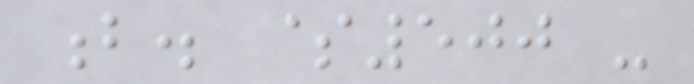b. $500 -
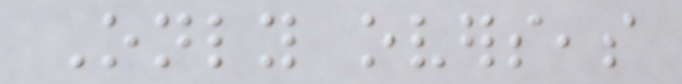Only overseas
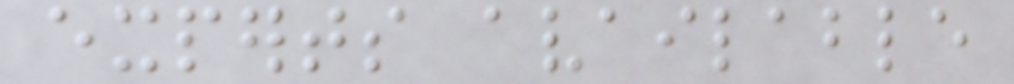experts available
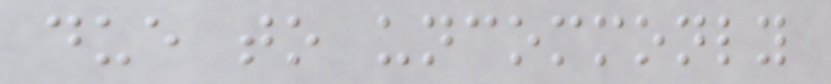due to uncommonly
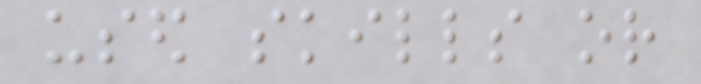used skills or
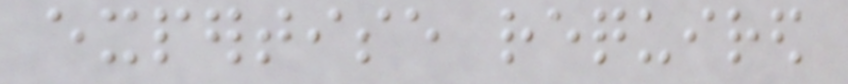expertise required
